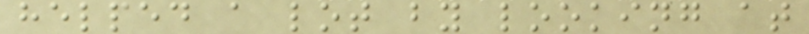helped a lot by looking at
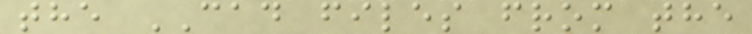the CAD files from the
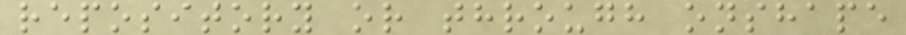repository or through onshape
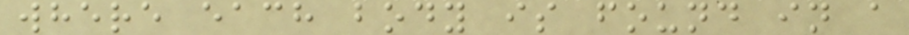where each body is found in a
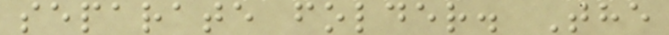separate folder. The
